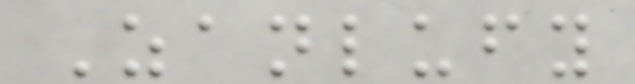Zanlufy
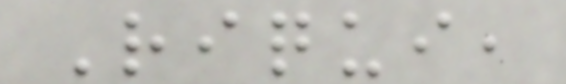Riqui,
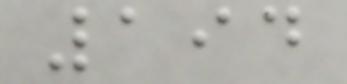194
